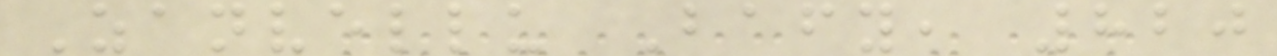Zanvellu Bafy, 820
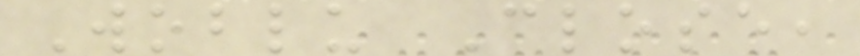Woblu Close,
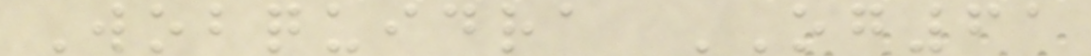Wobquidra OG61
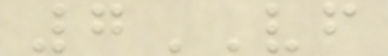7VF
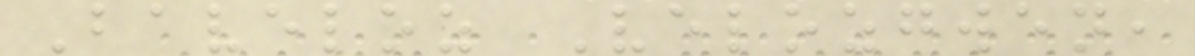Baveloz Velozgwen,
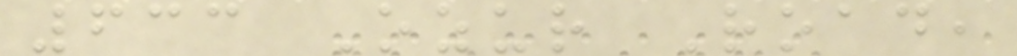633 Ozur Road,
